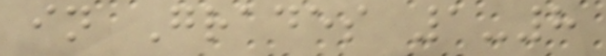in Grades 1-8
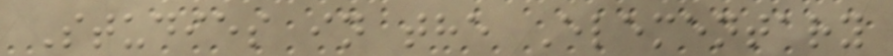Studies in the Elementary
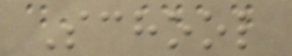School
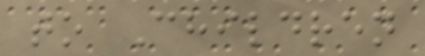to Children
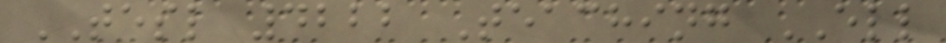TESL 4222 Teaching ELL
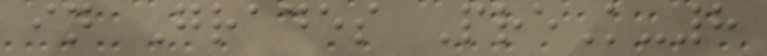in Grades PreK-8
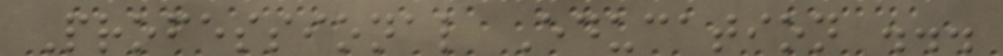Professional Education ...
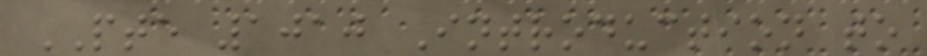PTE 1010 Introduction to
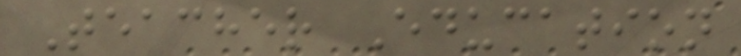Teacher Education
